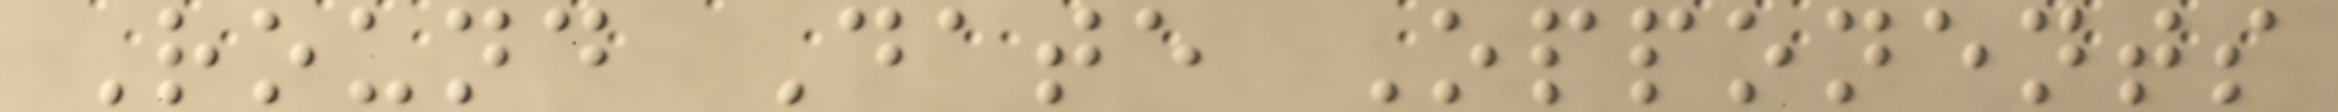Round Date Opponents
